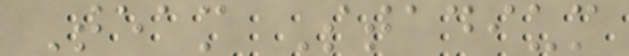Team Stadium
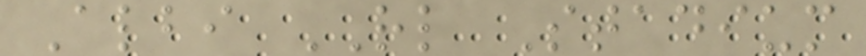Albi RL Stadium
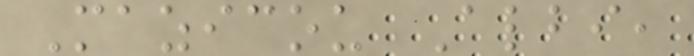Mazicou Albi,
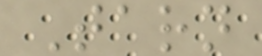Tarn
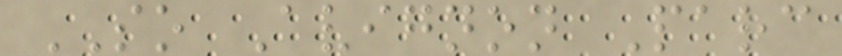SO Avignon Parc
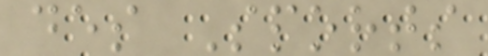des Sports
